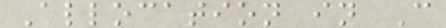Allocation in C
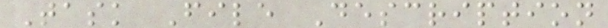Task File Description
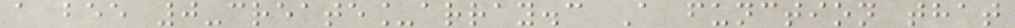a bee 0-create_array.c A function that
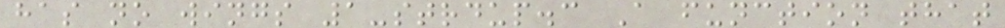has no wings 1-strdup.c A function that
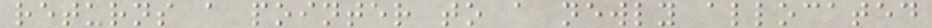returns a pointer to a newly allocated
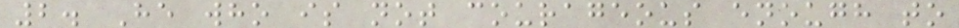2. He who is not courageous enough to
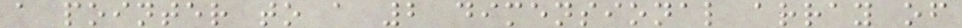a pointer to a 2 dimensional array of
